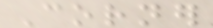Corner
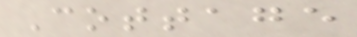Cottage
